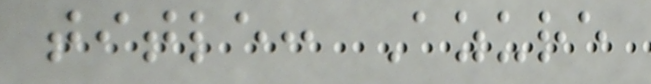title: Azure
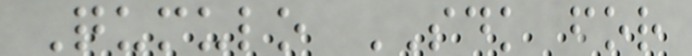Qumulo SDK for
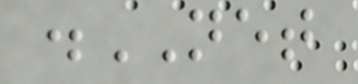.NET
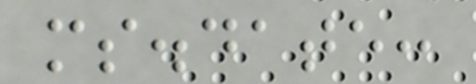ms.date:
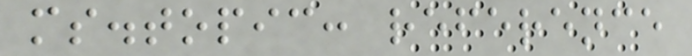ms.topic: reference
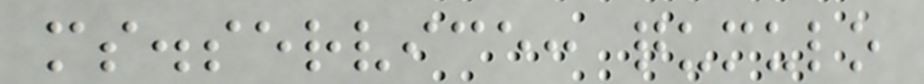ms.service: qumulo
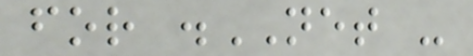for .NET -
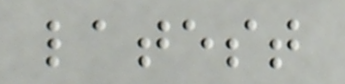latest
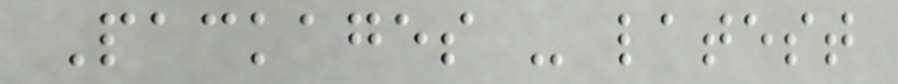Packages - latest
